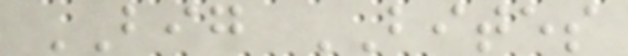BIG BITES
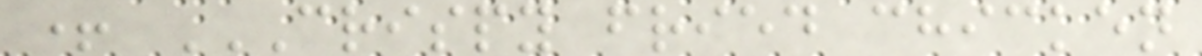+ CRISPY FRIED CHICKEN
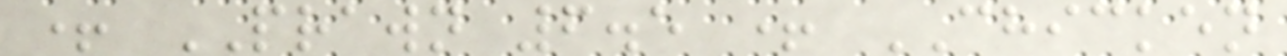+ PRAWN 6.5 + CHICKEN
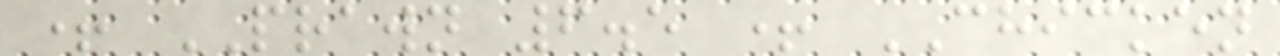+ PRAWN 6.5 + CHICKEN
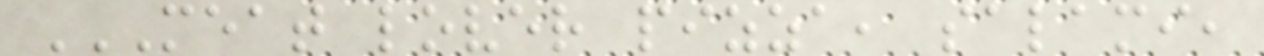MEAT LOVER PIZZA, SALAMI,
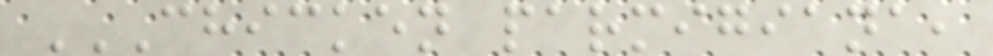CHICKEN PARMIGIANA,
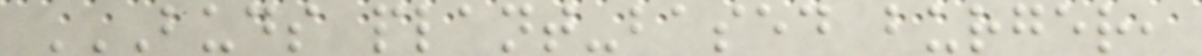BUDS PLANT-BASED BURGER,
